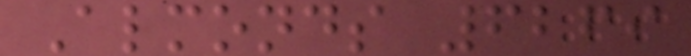Almonds 6269
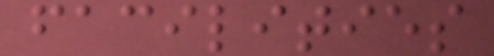facilities
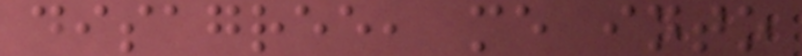disagree, me into
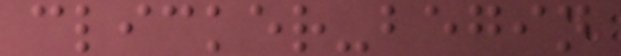clicker-begin
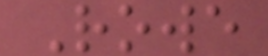Rowe
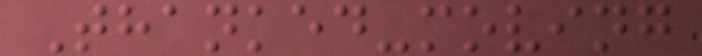Thanked-moving
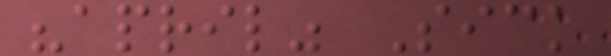"april" Sick
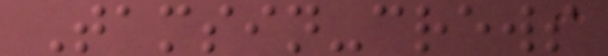Tamsin-crews
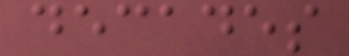decades
